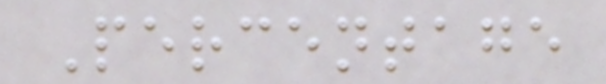Percentage
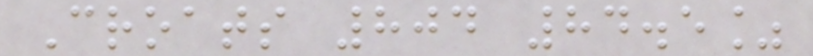Croats 804 84.5%
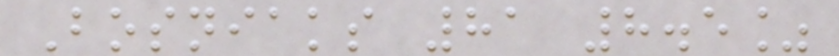Bosniaks 81 8.5%
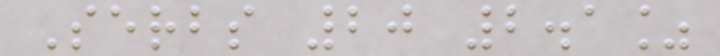Serbs 20 2.1%
